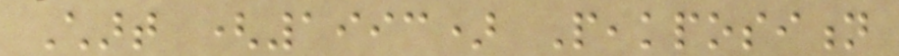Chart (1993) Peakposition
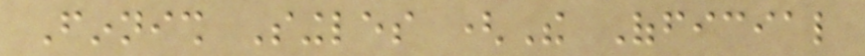Finnish Singles (The Official
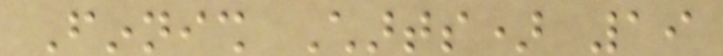Finnish Charts) 19
